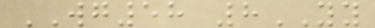WG58 8YY
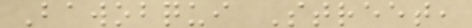Bawobqui Street,
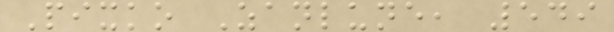Pixko Zanlune, 549
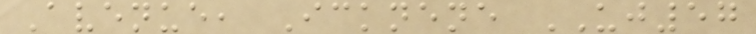Avenue, Icknene UJ57
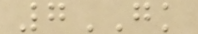7GK
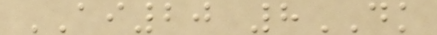AI20 8DK
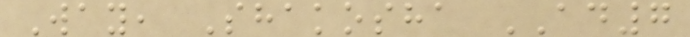Way, Shakosha AD7
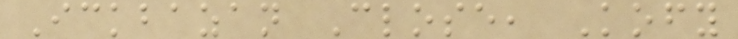Ickbazan Close, Kofy
